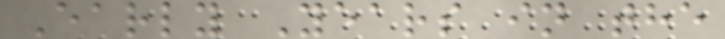Early Years in the
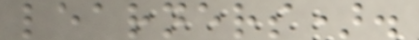learners).
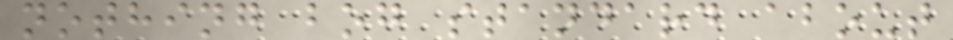nothing bog standard about
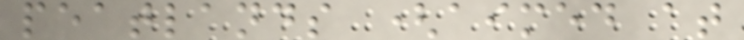peatlands (aimed at
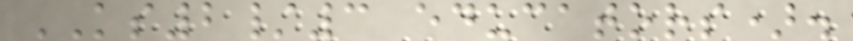KS2/3 educators).
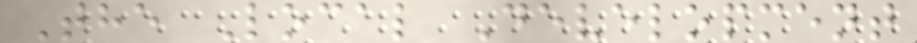The Local Development
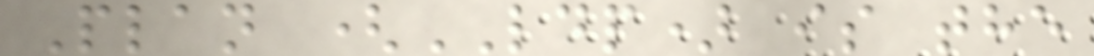Plan (LDP) is the
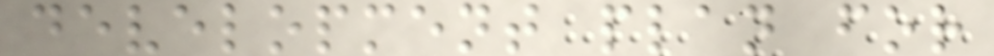development plan for
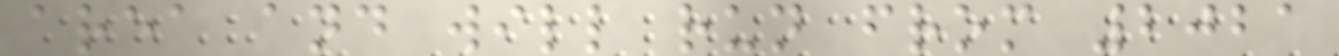area and will run from 2021
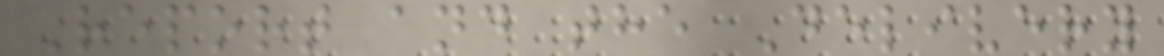Report and the Delivery
